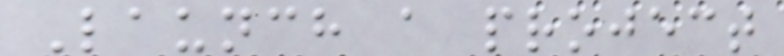Launch a project
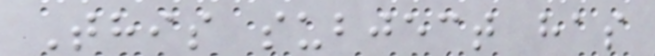This subject has
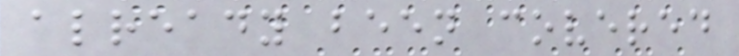already been covered
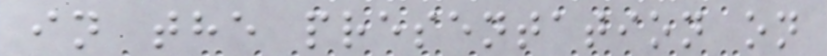in the presentation on
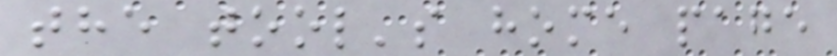the tool's home page
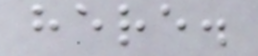here.
